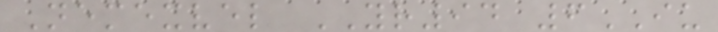Nemexvel YR94 6IU
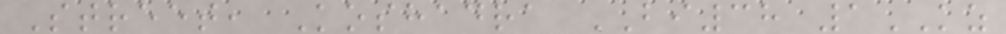Street, Koshadra BI38 1KZ
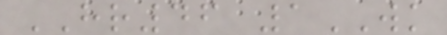HR46 1WK
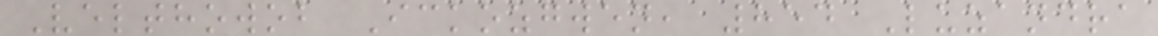Velthowob Ickozgwen, 854 Luzandra
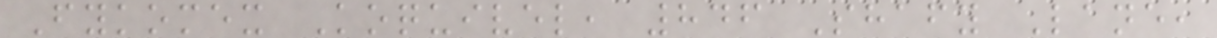Fykomex Koquivel, 846 Shafy Lane,
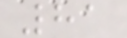81
